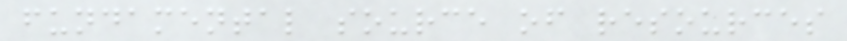fundamental source of resources
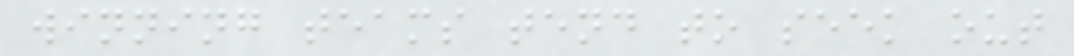winning teams tend to seek out
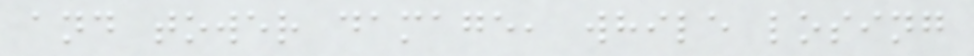and tower damage, while losing
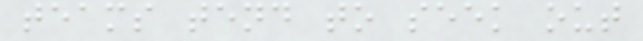teams tend to seek out
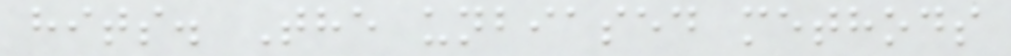hits. The unbiased methods
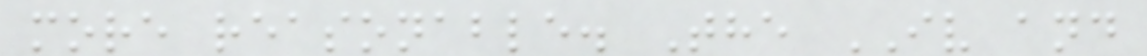more reasonable. The IV and
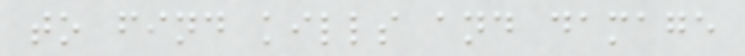to find kills and damage
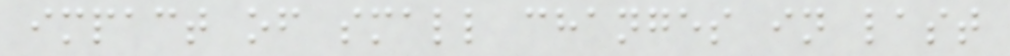impact of small changes in last
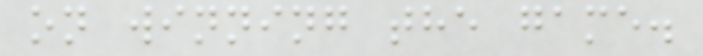on winning the game.
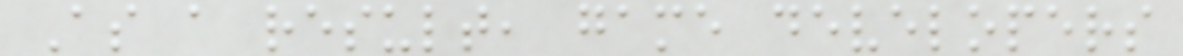As a result, game developers
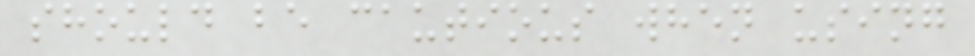should be cautious when using
